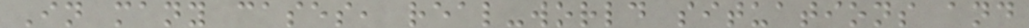In many cases, real-world situations and
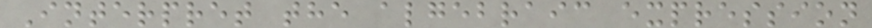Interpret the algebraic expression
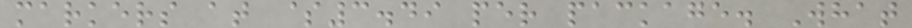markers at $3.49 per package. What
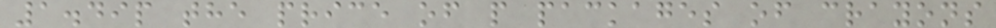1.49p the price of p packages of crayons
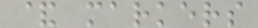& markers
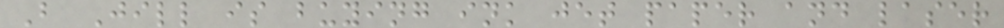B Jill is buying ink jet paper and laser
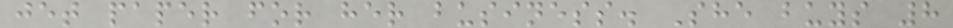jet paper for her business. She buys 8
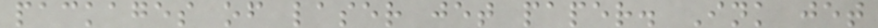packages of laser jet paper. Ink jet
